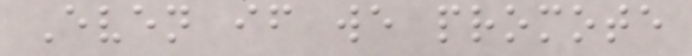Even if we promote
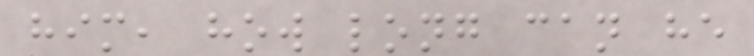him, how long can he
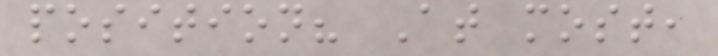position? At most,
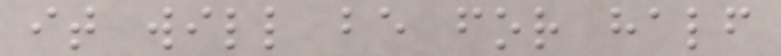it will be for half
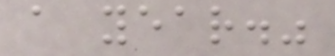a year."
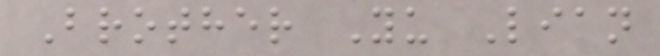Brother Yu Lian
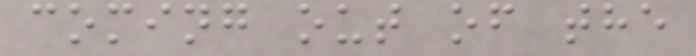coming out of the
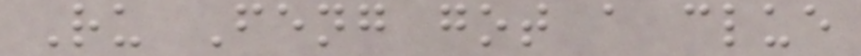Ru Feng got a clue
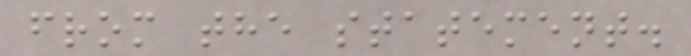from the statement.
